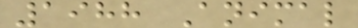1988 Animal
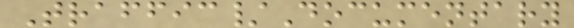Traffic/Documentary
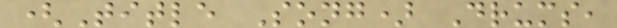(Title Song) Drums,
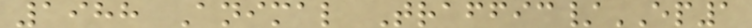1988 Animal Traffic/EP1
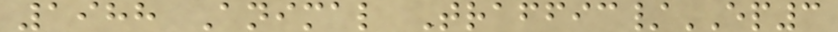1988 Animal Traffic/EP3
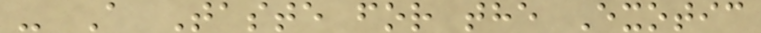- A Taste for the Exotic
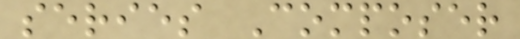series Composer
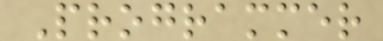Programmer
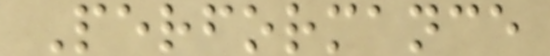Performance
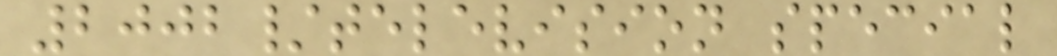2002/television special
